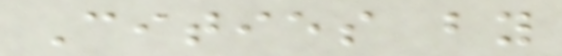Cities by
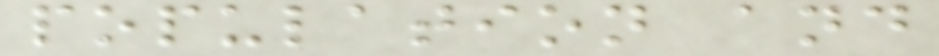population and
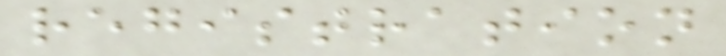registration
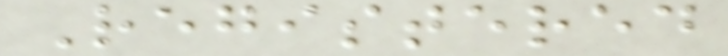Registered
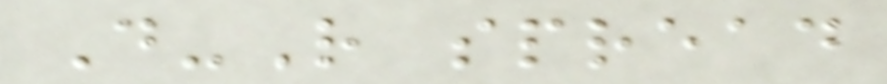D-R spread
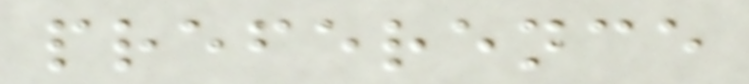preference
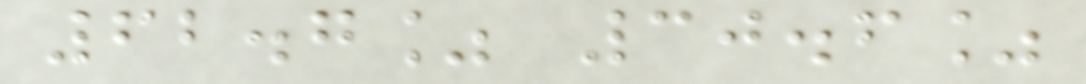62.7% 30.6%
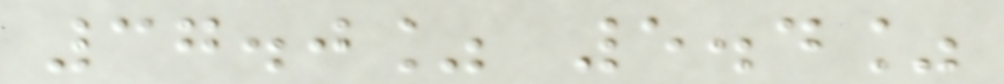37.0% 5.4%
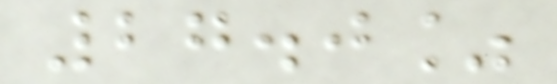27.0%
